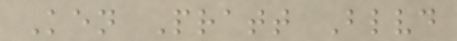Ken Pratt Blvd
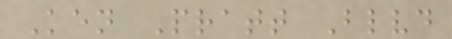Ken Pratt Blvd
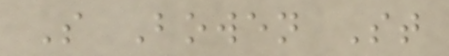S Bowen St
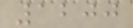1200
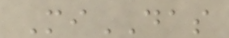MiDAS
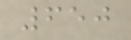650
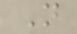N
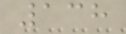138
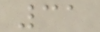31
